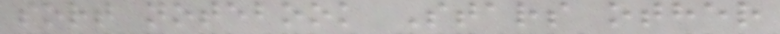sort notebook Stars other
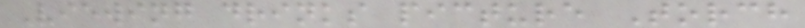Viewing drinks picture Torch
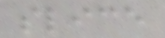slice
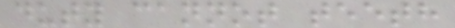duty cannot teeth
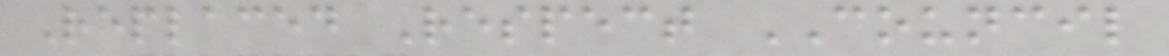Replaced Respect COUNCIL
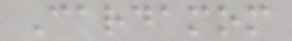Cardamom
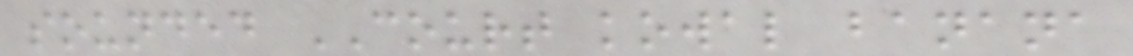sounded COURT kowal banana
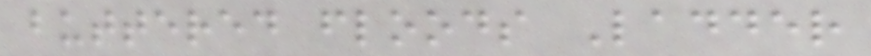buttered floods Ladder
